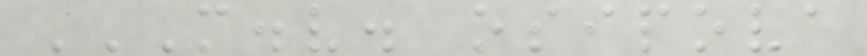M.V. OSIPOVA
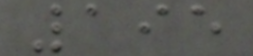195
